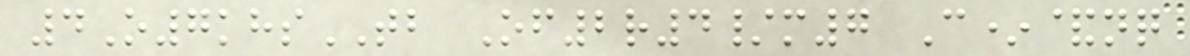4O7khsTB Of2r4/m7 C*&nq
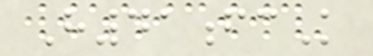H41fcK
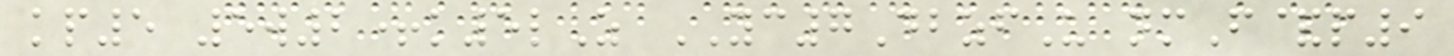kp5 5w2+k5lZ YC7DbzfU nmF&p9
